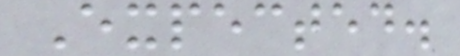Expected.
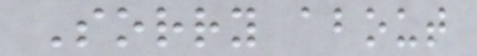Sorry about
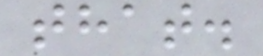that.
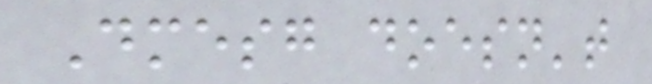Dmesg doesn't
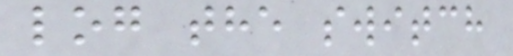log the switch
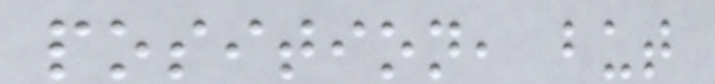position, but
